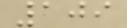109
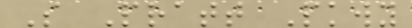S Pratt Pkwy
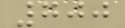700
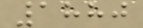1880
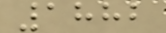1882
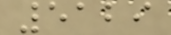5129
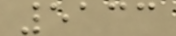5133
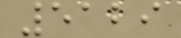5129
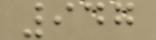947
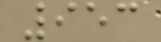953
